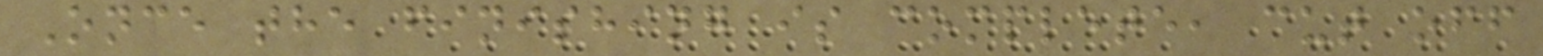Once the finishing is complete, cut off
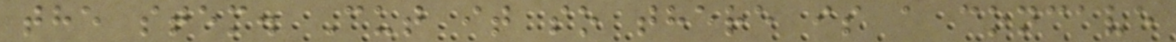the stem. Cut it so there is a concave
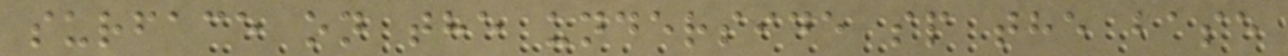surface on the underside sp the base
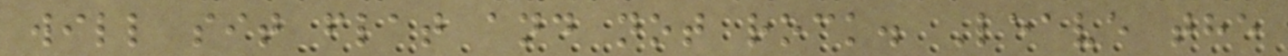will sit flat and not rock. Leave the
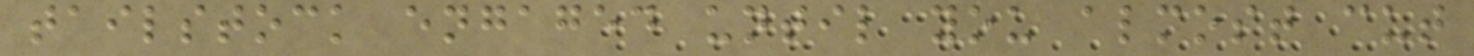tailstock engaged until you almost cut
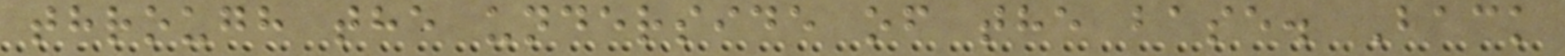through the underside of the base. Back
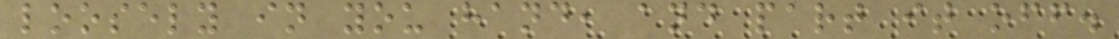loosely in you hand, and part it off.
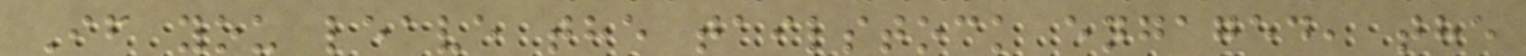If you leave the tailstock engaged, the
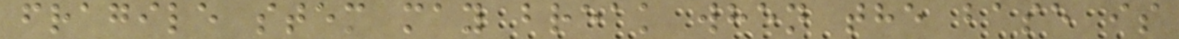fragile stem may break when the base is
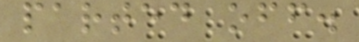parted off.
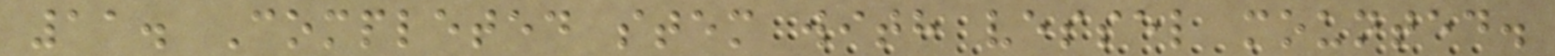11. Completed stem with vessel mounted.
